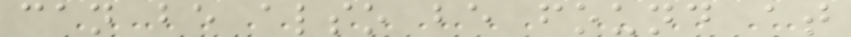can be also be found at
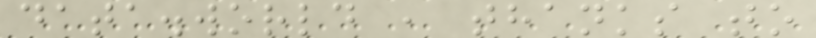data.world , thanks to
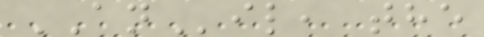ANil, the
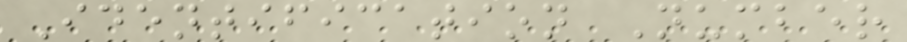Identification Number
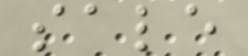sale
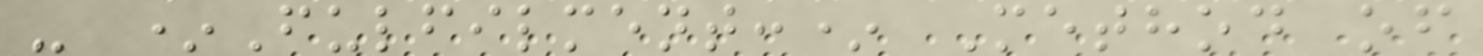- *Fulfilment:* Method of
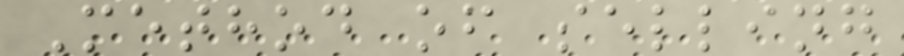Method of selling
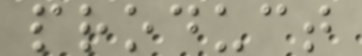product
